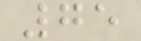75
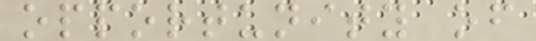opportunity of
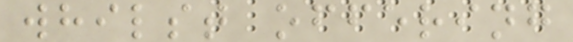whilst offering
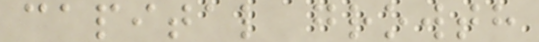capital growth
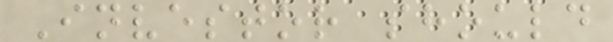Investor should
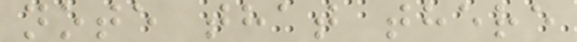note that there
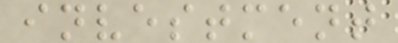investment
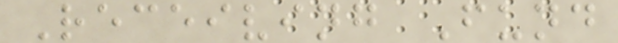Receiving Fund
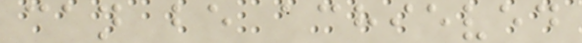can be achieved
